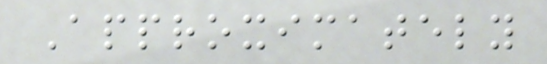Approximately
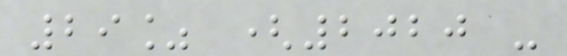29% (2020 -
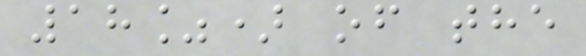18%) of the
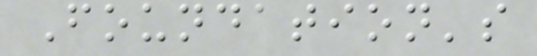Foundation's
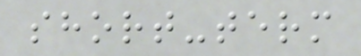short-term
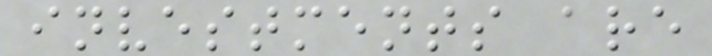investments are
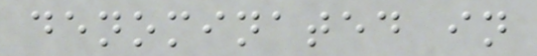denominated in
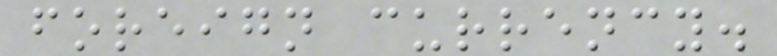foreign currency.
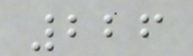226
